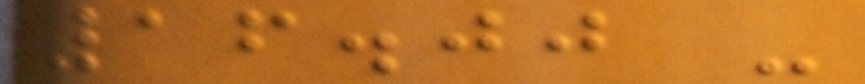16.00 -
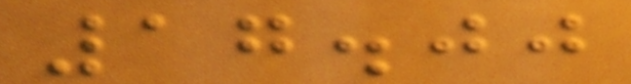17.00
